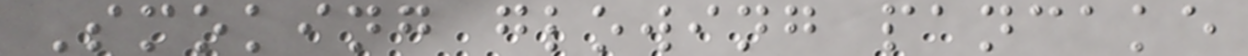Smoking glowing pancake
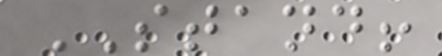STAND!
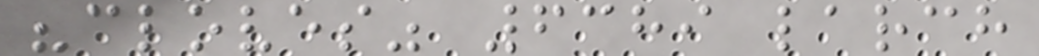"cloves" 6389 larch
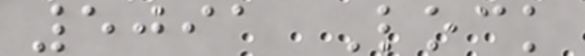5091 Lock
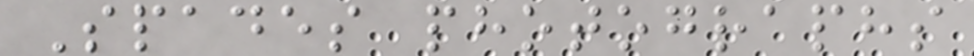Spades photographs
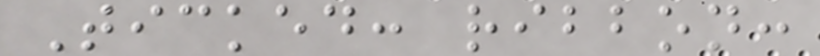Ticked: ribbon:
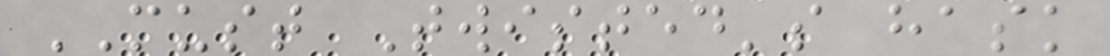MUST Twisted's hask
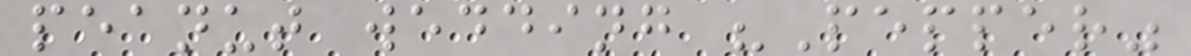peanut wedding "Pepper"
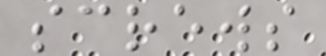screws
